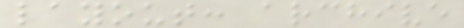layout: archive
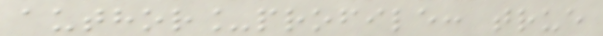author_profile: true
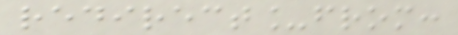redirect_from:
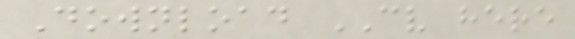Download CV here
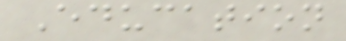Education
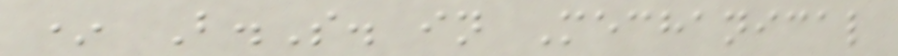* B.S. in Mechanical
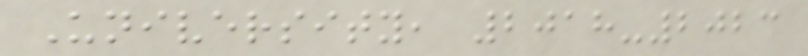University, 2018-2023
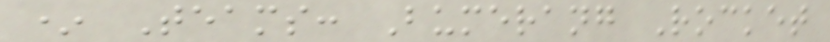* Teams: Bumerang Rocket
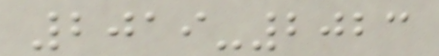2019-2023
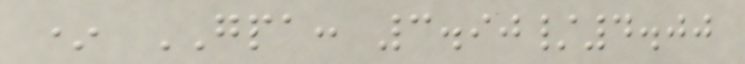* GPA: 3.90/4.00
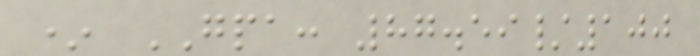* GPA: 87.59/100
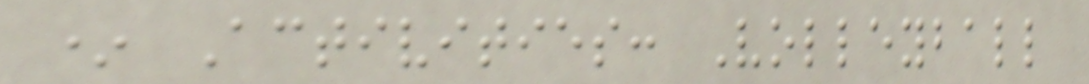* Activities: Volleyball
